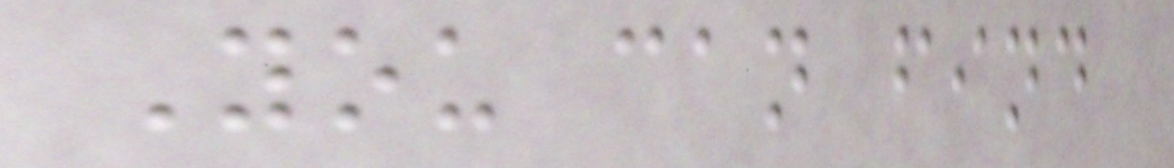You can find
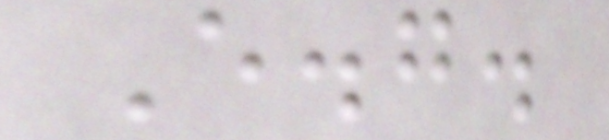E.g.
